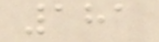181
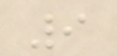9
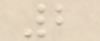2
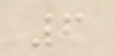6
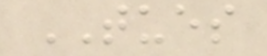TUES
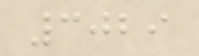3029
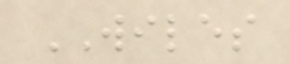WILES
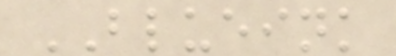BLUEINK
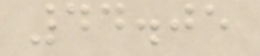44.05
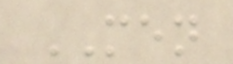MEN
